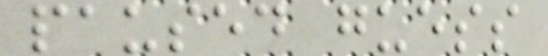paused guess
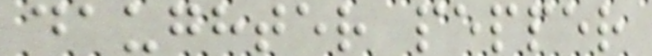daughter pepper
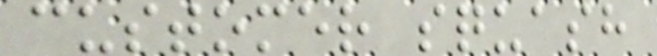customer squash
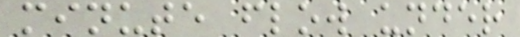minute flow under
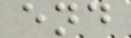end
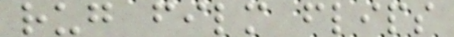rug film flips
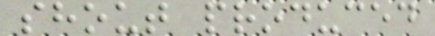shout produced
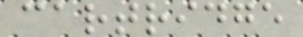cartridge
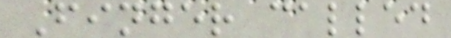Finger called
